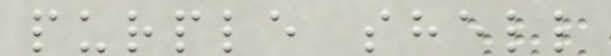purple shell
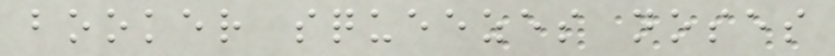booker squeezes noses
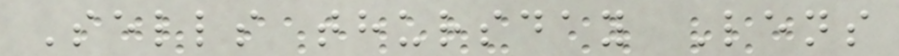Sells thursday Lens
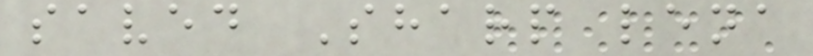saved Sharp lena
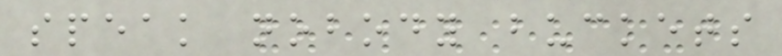speak nobody buckets
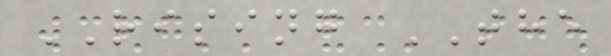RISING THE
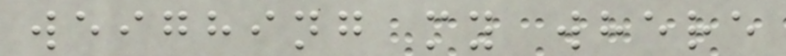weighing my where
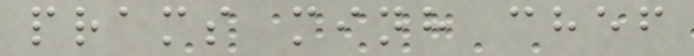prams minh chef
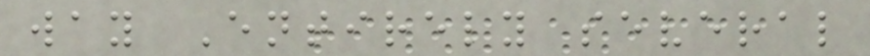way Entirely several
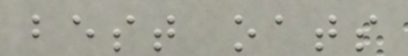best oats
